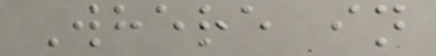Where in
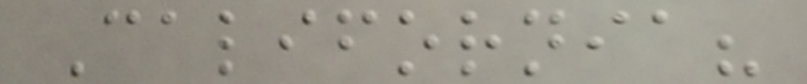California?
